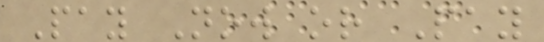Pay Now or Pay
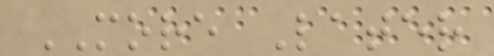MORE Later
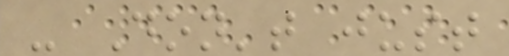- Don't just
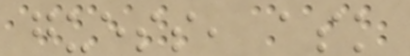guess, ask
